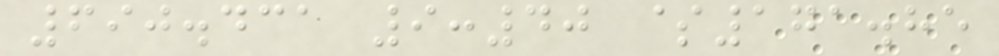690.431 9:40 $171.85
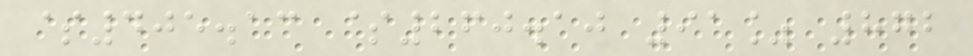$405.13 $260.10 91% 872
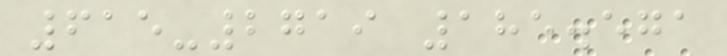615-2719 185.571
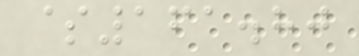$161.80
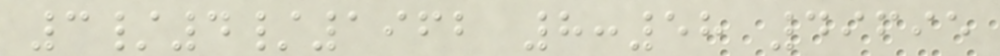3/4/1962 8:58 49695
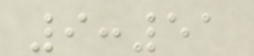9:51
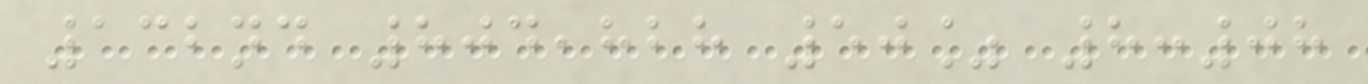132nd 804,828 50% 8:08
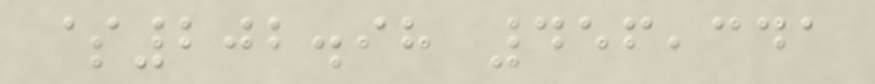$202.98 456,341
